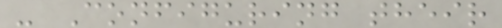- Configuring their
